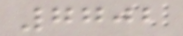7702
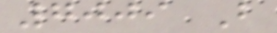7009 B
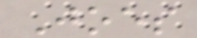Joes
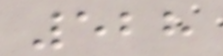528
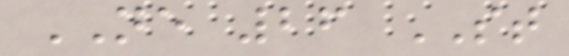NE 26 ST
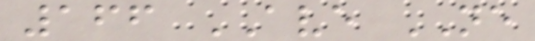166 AVE NE
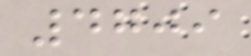4709
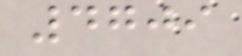4709
